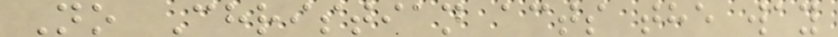No Christian acts the way
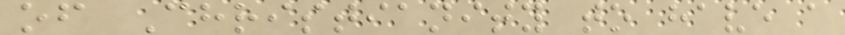of Christianity to have a
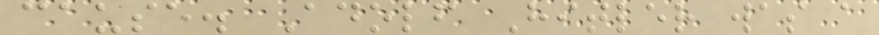cause. Adolf Hitler was a
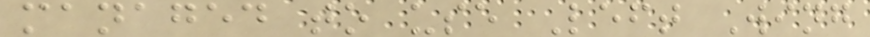managed to use Left Wing
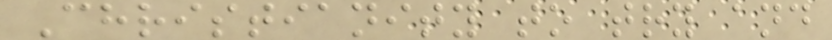Christianity to try and
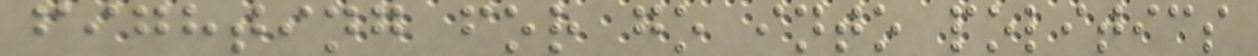fighting for go into politics
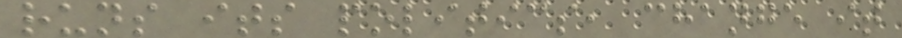runs its politics, change it
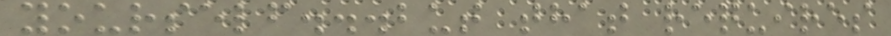yourself...but that requires
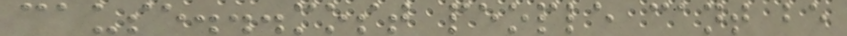cause...most people cant be
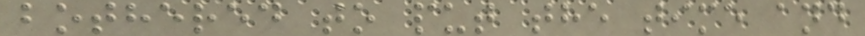bothered to put the time and
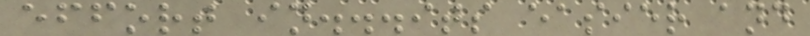effort in...its easier and
